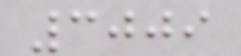3009
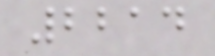2214
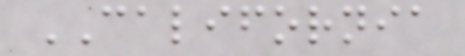CALIFORNIA
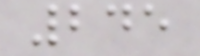245
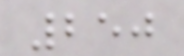250
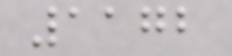1172
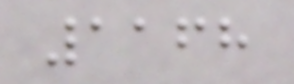1168
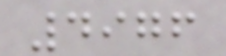4976
